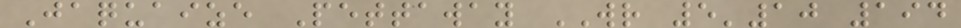Jaquaize Pettaway WR 5'10 194
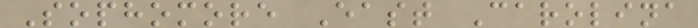Sophomore East Carolina
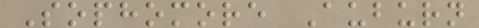Sophomore Auburn
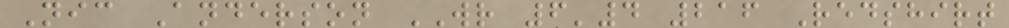Nic Anderson WR 6'4 216 Redshirt
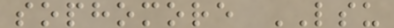sophomore LSU
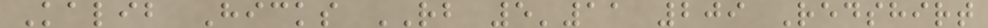Kalib Hicks RB 5'11 209 Redshirt
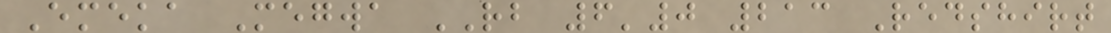Emeka Megwa RB 6'0 213 Redshirt
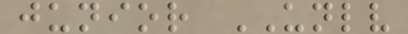junior UNLV
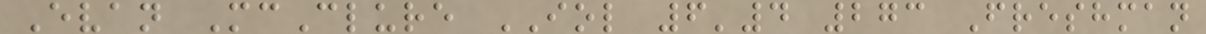Evan McClure IOL 6'4 273 Freshman
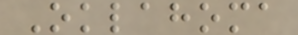Oklahoma
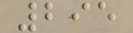295
